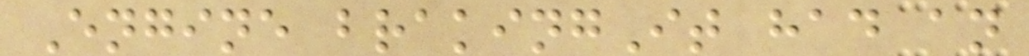Engine brakingIt had an
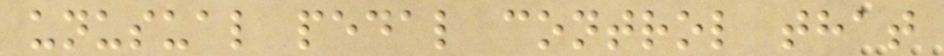unusual pedal control that
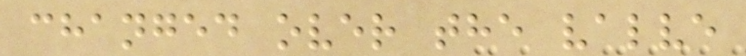changed over the valve
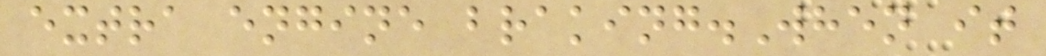extra engine braking.When it
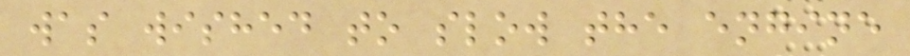was wished to slow the engine
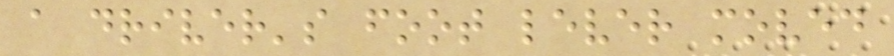a driver's foot lever moved
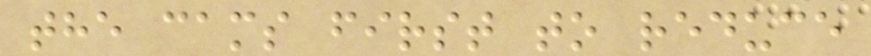the cams first to reduce
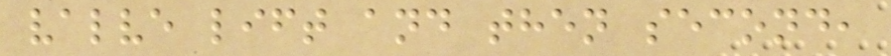valve lift and then second,
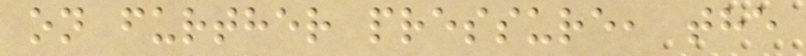on further pressure, the
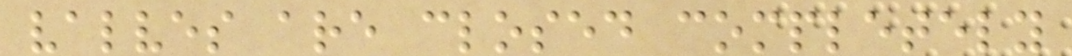valves are closed completely
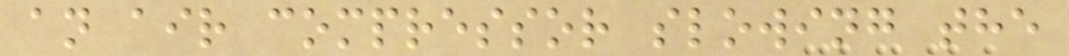an air compressor slowing the
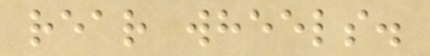rear wheels.
